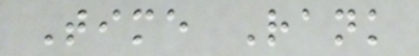Time Rank
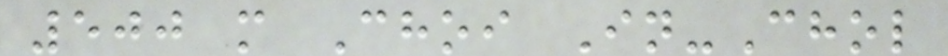500 m Choi In-Chol
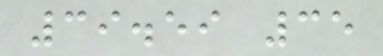39.59 35
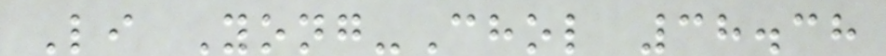Li Yong-Chol 38.38
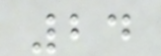24
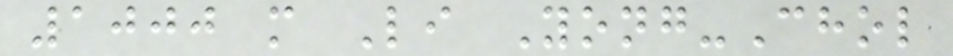1000 m Li Yong-Chol
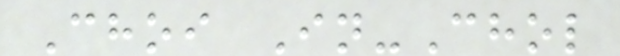Choi In-Chol
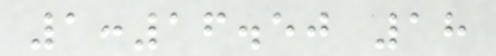1:16.50 18
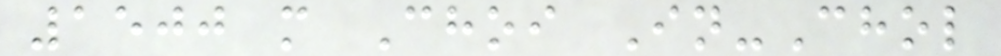1500 m Choi In-Chol
